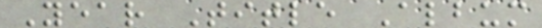Year Title Album
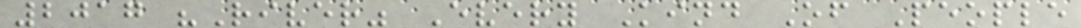2017 "River" Every Kind Of People
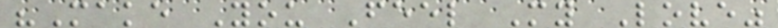"Make You Feel My Love"
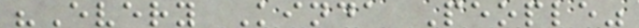"Every Kinda People"
